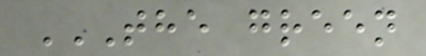THE GREEN
